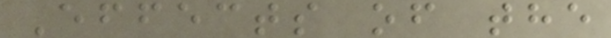Effects of the
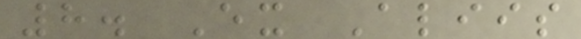8. Ex Aliis
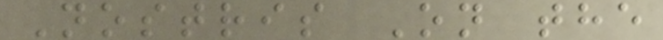Nostris On the
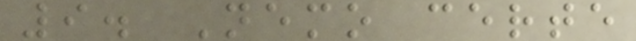9. Nemo certe
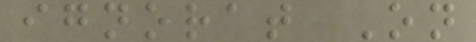ignorat On
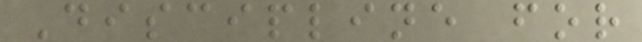Discipline for
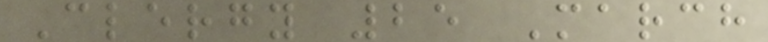Clergy 25 March
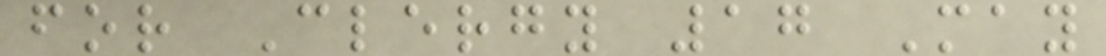for Clergy 17 May
